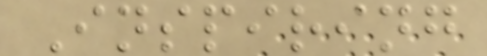Inspiring
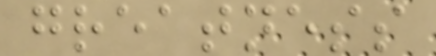greatness
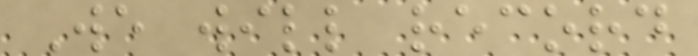We will record
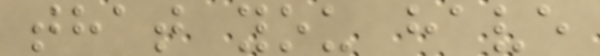that you have
